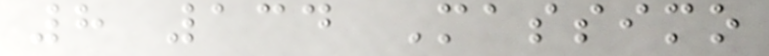8 134 Massimo
